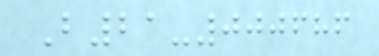B21-000686
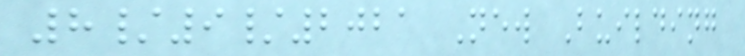8/9/2021 New Building
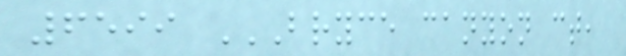6599 BRYCE CANYON CT,
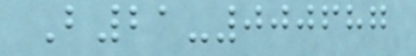B21-000687
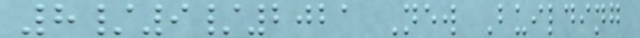8/9/2021 New Building
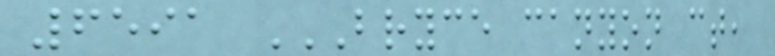6591 BRYCE CANYON CT,
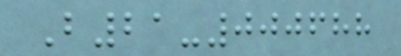B21-000688
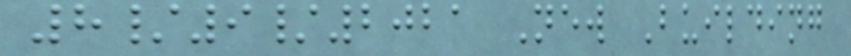8/9/2021 New Building
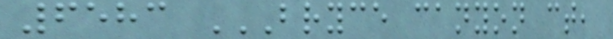6583 BRYCE CANYON CT,
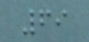69
